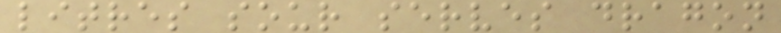litres sour serves dragon
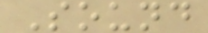Sound
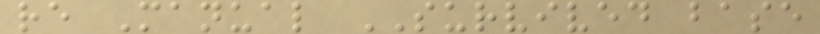re Manual SURVIVED base
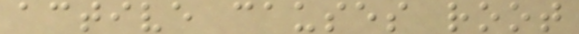active causes root
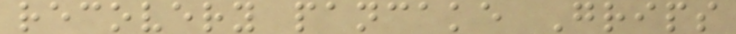recovery pancake Grips
